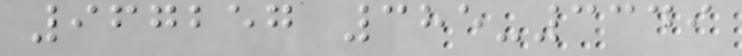967257 385-3349
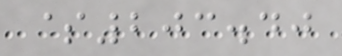$203.40
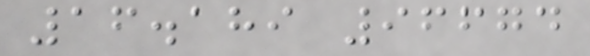16.189 96674
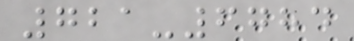721-6784
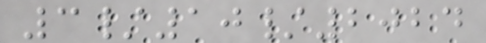3/10/2024
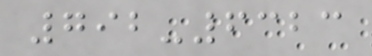792-6323
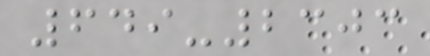649-2303
